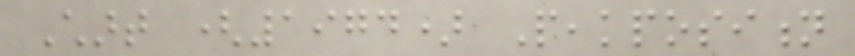Chart (1974) Peakposition
